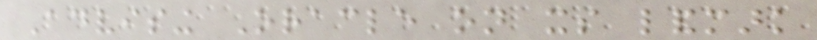Advising Oracle on its landmark
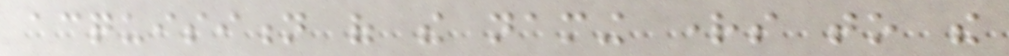acquisition of the naming rights to the
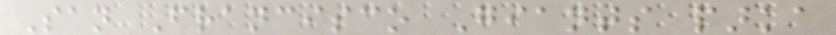San Francisco Giants parka
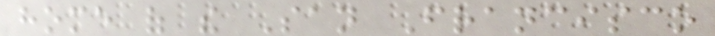home of the San Francisco
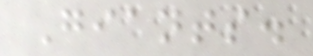Giants.
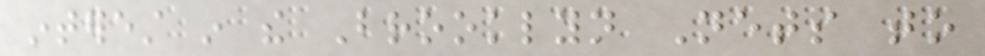interest in the Brooklyn Nets to
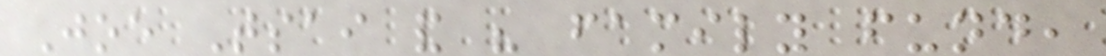Joe Tsai and his family fund,
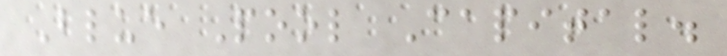Blue Pool Capital.
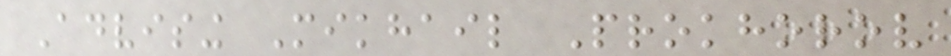Advising Mikhail Prokhorov
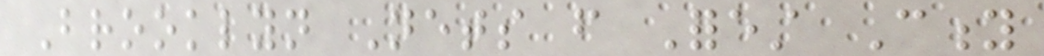Brooklyn Nets from Forest City
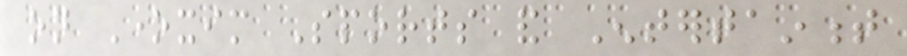on Onexim Sports and Entertainment
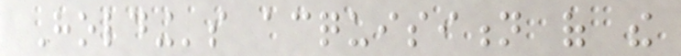Holding's acquisition of the
